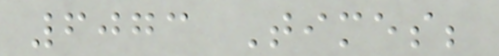6073 Times;
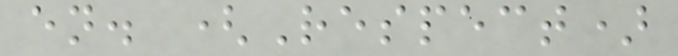en. (Respect)
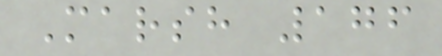Marsh 176
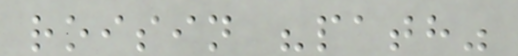roisin "path"
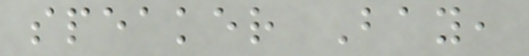speaker Bay,
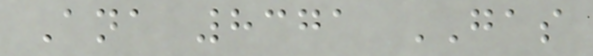Ana 8371 GAS
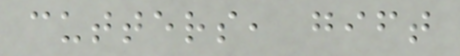cutters, gift
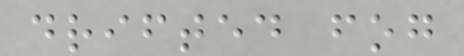drifted fog
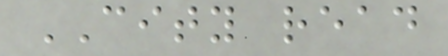CITY read
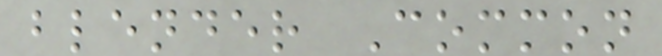blender Common
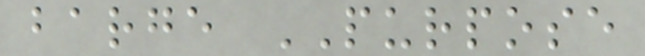barge PURPOSE
